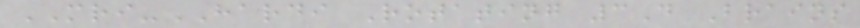MRI-HARDI Rotating 3D Brains
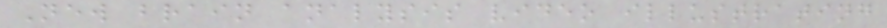New brain analysis video illustrating
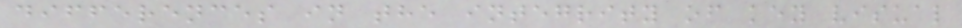differences in the integrity of key visual
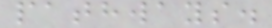pathways.
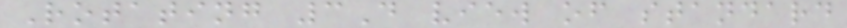Rotating 3D view of standard
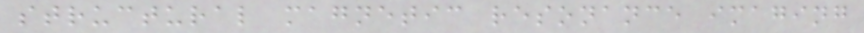structural magnetic resonance imaging
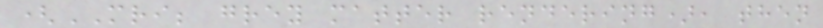(MRI; grey matter rendering), then
